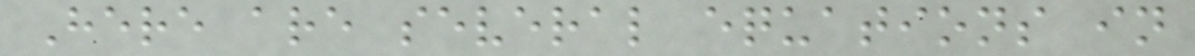Here are several equations in
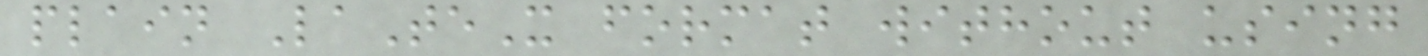plain LaTeX format without using
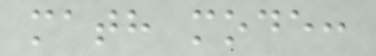math mode:
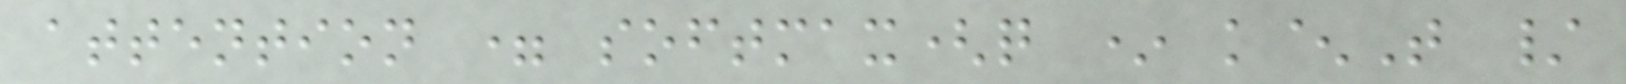attention = softmax(q * k^T /
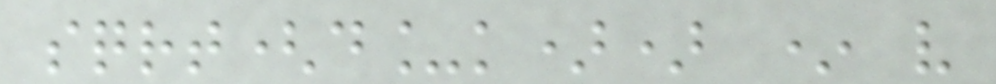sqrt(d_k)) * v
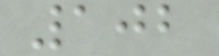102
